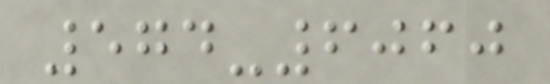574-6060
